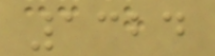1324
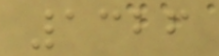1326
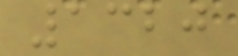1320
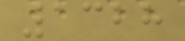1328
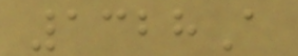1328A
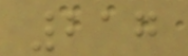217
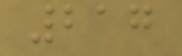217
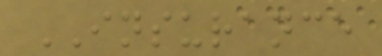INSURANCE
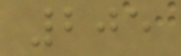205
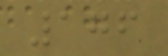176
